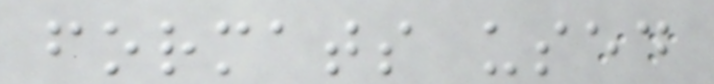formats used
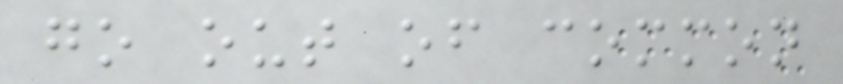go out of common
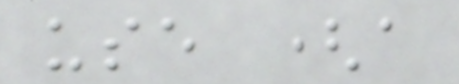use (a
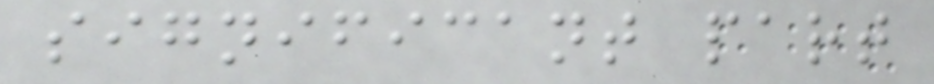significant part
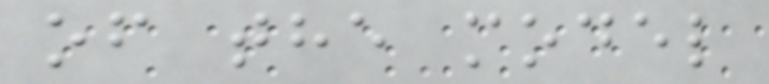of the model
